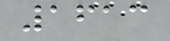1613
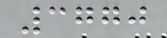3770
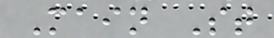Main St
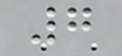7
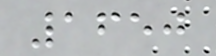1650
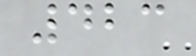423
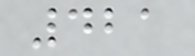421
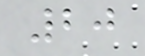20
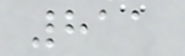811
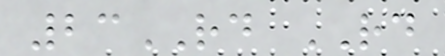23RD RD
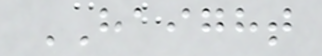HAIGHT
